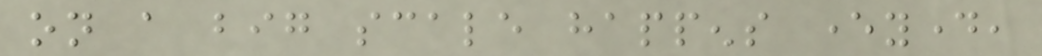on a big scale happens everyday,
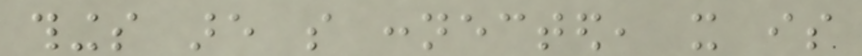things are so connected, it is
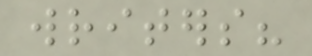writers?
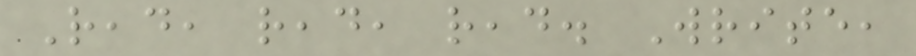Read, read, read. Write,
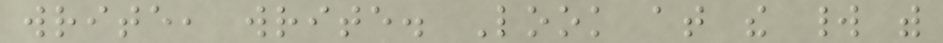write, write. Look at the world with
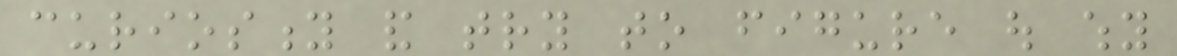curiosity and try to figure out why
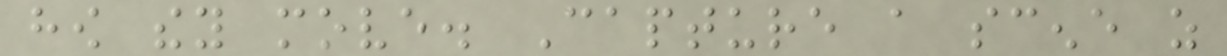how they move. Capture a scene as
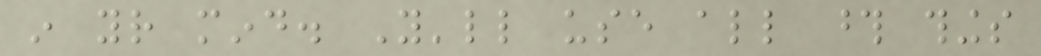in your mind. You'll use all those things
